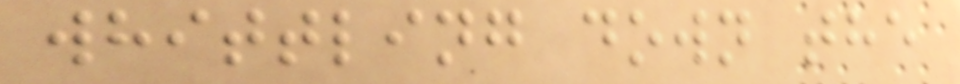whittling down the
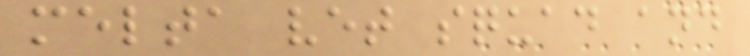melta vet squad and
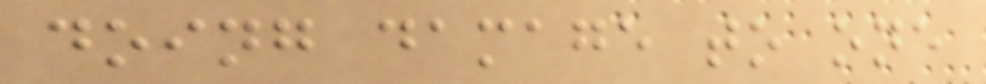doing damage to one
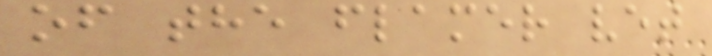of the flamer vet
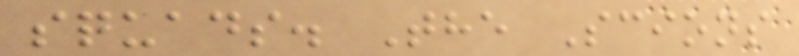squads. The Scions
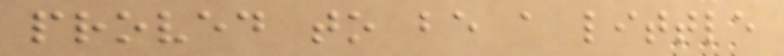proved to be a little
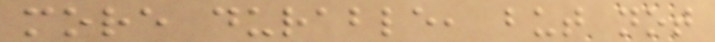more durable, but not
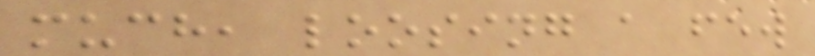much, loosing a few
